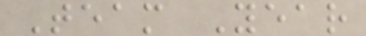Team Year
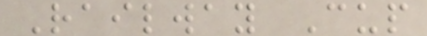Railway Cup
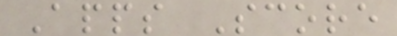Apps Score
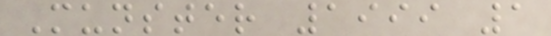Munster 1999 1
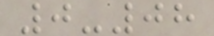0-08
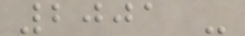2001 -
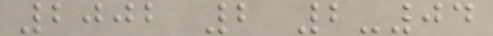2002 2 2-04
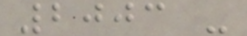2003 -
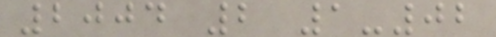2004 2 1-02
